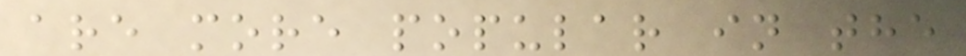are more popular in the
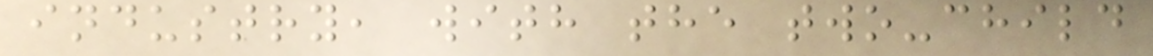industry, with the two-child
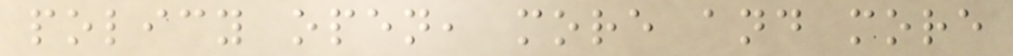policy open, more and more
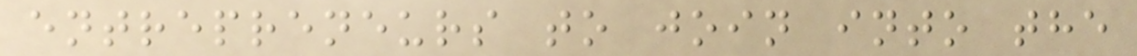entrepreneurs to join into the
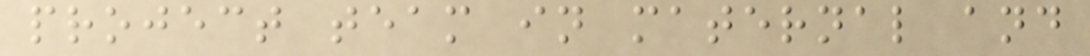project team in maternal and
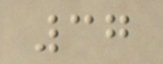37
